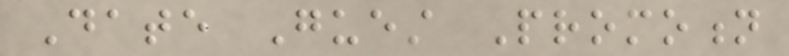Date Guest Promotion
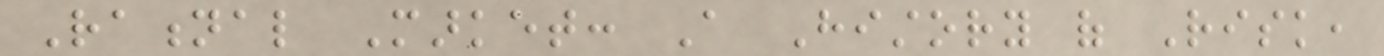Rational Market: A History of Risk,
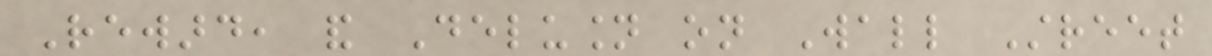Reward, and Delusion on Wall Street
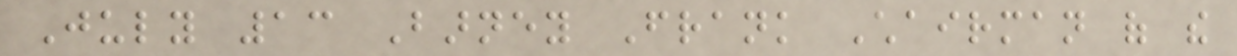July 13 Barney Frank Chairman of the
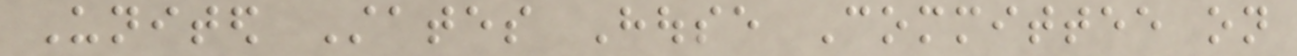United States House Committee on
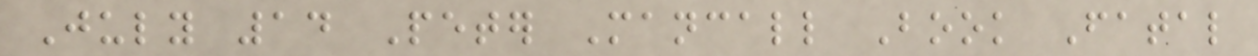July 14 Peter Mancall Book Fatal
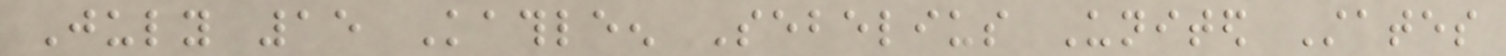July 15 Kathleen Sebelius United States
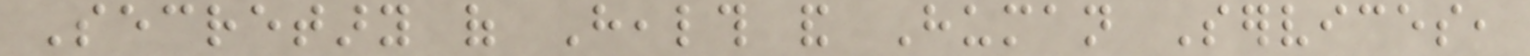Secretary of Health and Human Services,
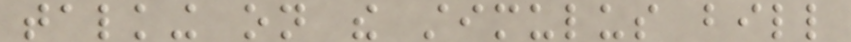talking on the stimulus bill
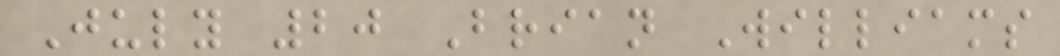July 20 Brian Williams
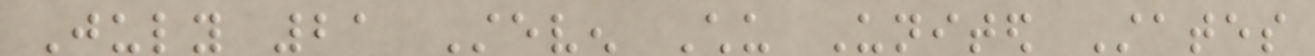July 21 Steven Chu United States
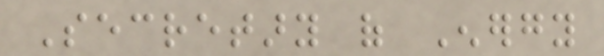Secretary of Energy
